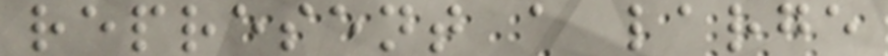represent a large
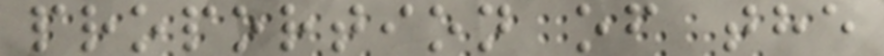proportion of the
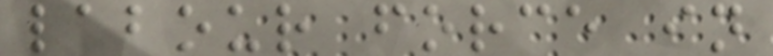labour force in
